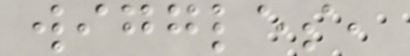wiggles,
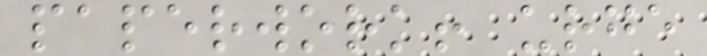paperwork! urge
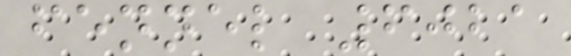fennel 6021
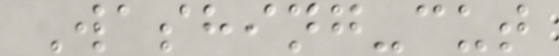Washing-cut
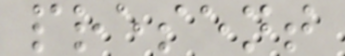present
